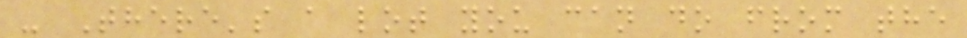- There's a lot you can do from the
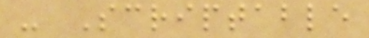- Scriptable
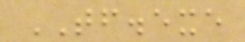TF.exe
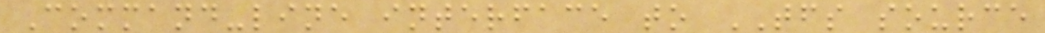Command-line interface to TFS source
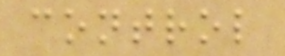control
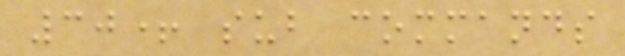30+ sub commands
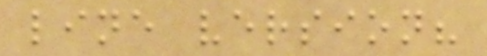line version?
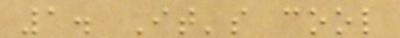1. It's cool
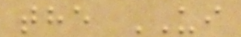the UI
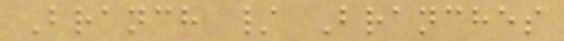Branch / Branches
